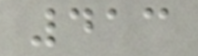413
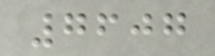7607
